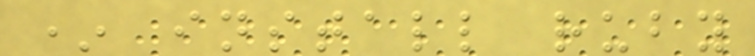* install ruby
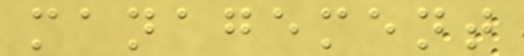management
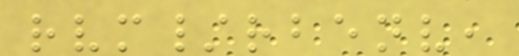rvm/rbenv,
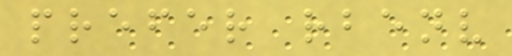prefer rbenv
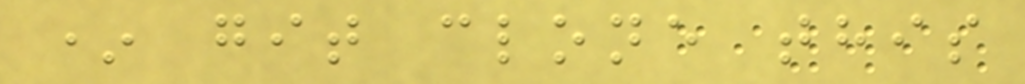* git clone this
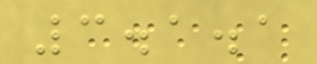3.1.1
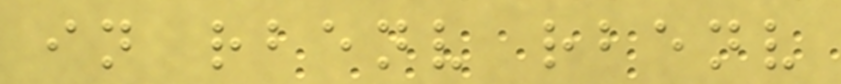in rbenv rbenv
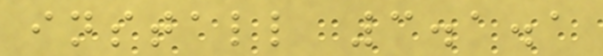install 3.1.1
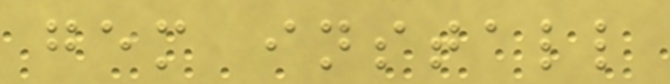gem install
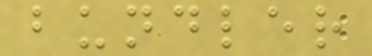bundler
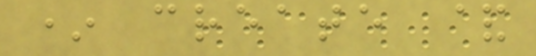* create &
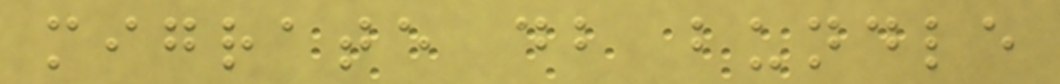migrate db bundle
